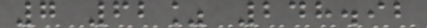7 62% 248.92
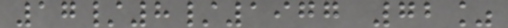17/8/1977 72%
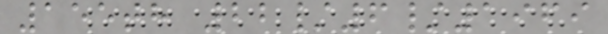155th 22/6/1969
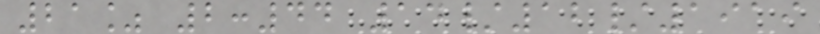21% 2:44 14/12/1919
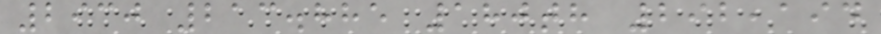2930 213.885 180th 292,194
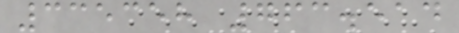335358 763.514
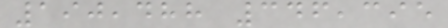190,488 346,395
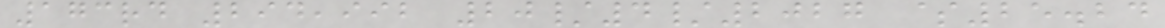173rd 294,992 20/4/2027 $25.24
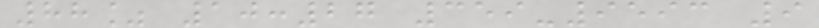88% 10:27 359-9593 9
